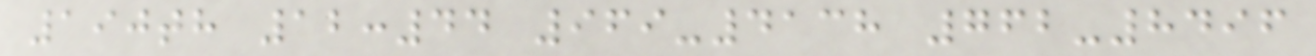190th 12:44 969-4138 762-8496
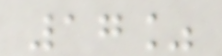17%
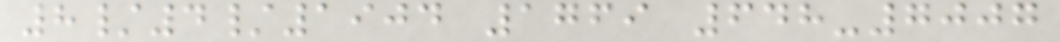8/4/1904 1769 648-7007
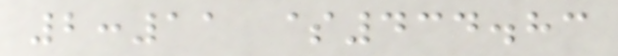2:11 $434.83
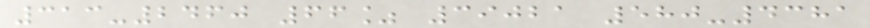313-2460 66% 39021 580-4381
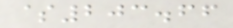$203.66
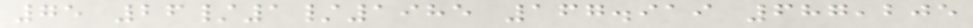75 26/1/1985 167.919 687,205
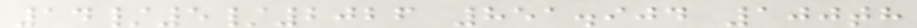14/5/2026 851.904 100th
